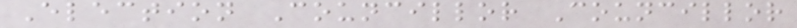Election Councillor Councillor
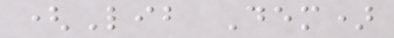(Lib Dem)
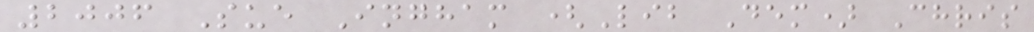2006 Sue Ingham (Lib Dem) Chris
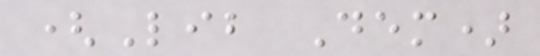(Lib Dem)
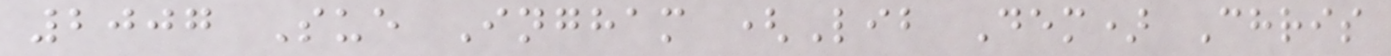2007 Sue Ingham (Lib Dem) Chris
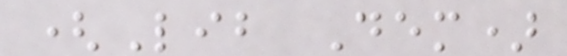(Lib Dem)
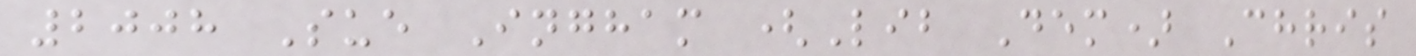2008 Sue Ingham (Lib Dem) Chris
